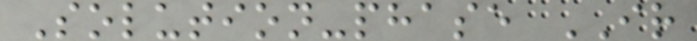Solution-phase IR
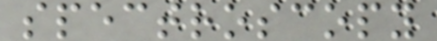spectroscopy
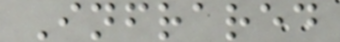Infrared
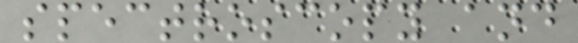spectroscopy and
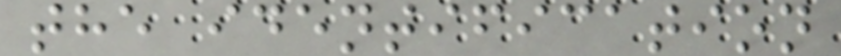the identification
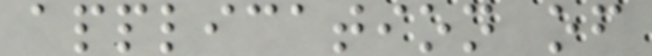application of
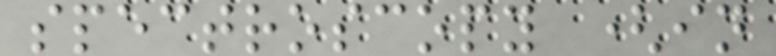spectroscopy (in
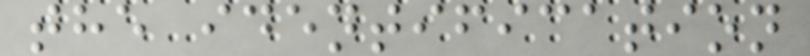the identification
